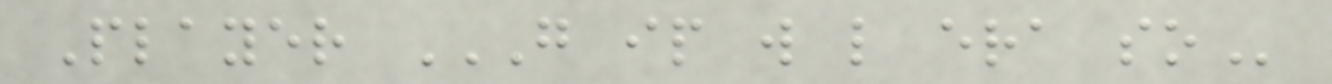Player G IP W L ERA SO
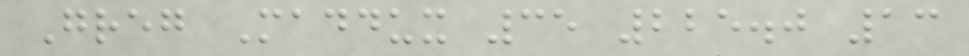Greg Maddux 35 225.0 13
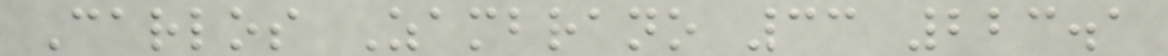Carlos Zambrano 33 223.1
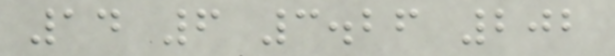14 6 3.26 202
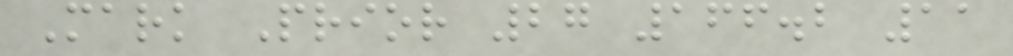Mark Prior 27 166.2 11
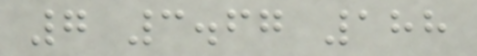7 3.67 188
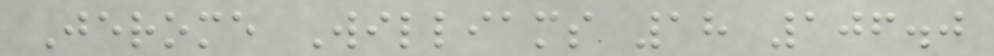Jerome Williams 18 106.0
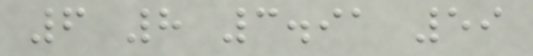6 8 3.91 59
